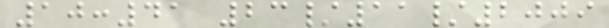10:41 23/11/2009
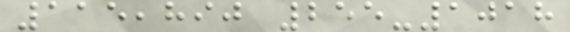115,890 255-1018
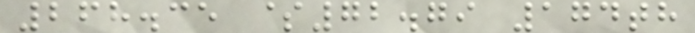268.35 $72.79 174th
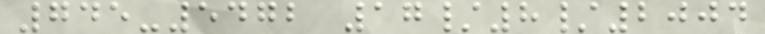745-5472 17/8/2004
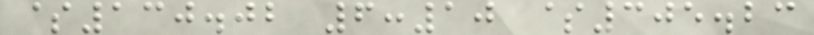$130.02 6:10 $305.23
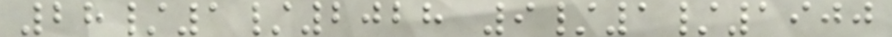28/1/2028 9/1/1900
